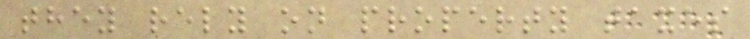they rely on property taxes
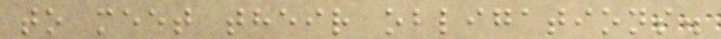to meet their obligations.
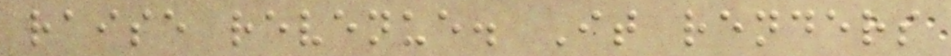raise revenue. It renders
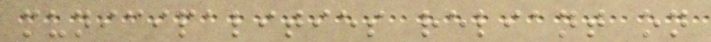municipalities reliant on
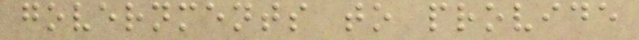governments to provide
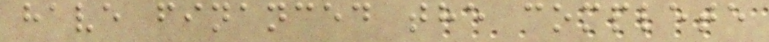have financed the complete
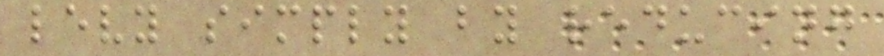levy simply by reducing
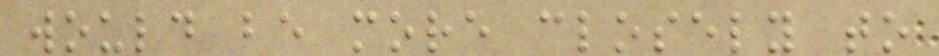would be more closely to
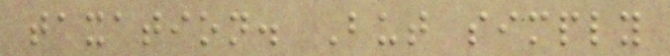taxation. But simply
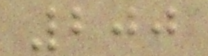200
